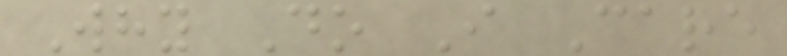Why Do I Care
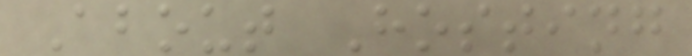About Hosting
